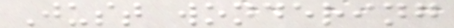Just wondering
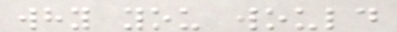why you would
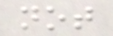not
